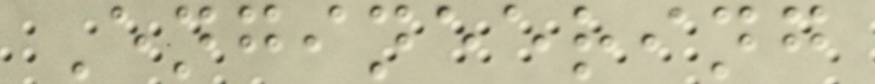Engineering
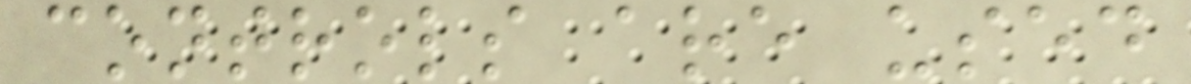controls are used
